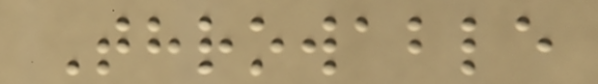Throwable
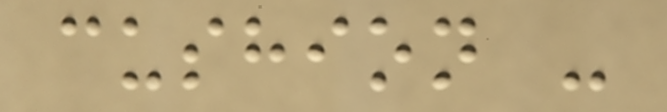cushion -
